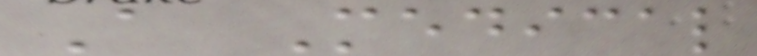A Medical
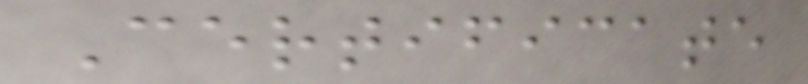Certificate
